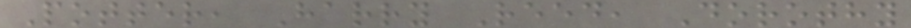Potter, Harry Reed, Dorothy
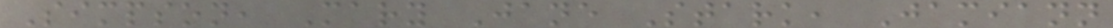Simpson, Mary Jane Stark, Jamiann
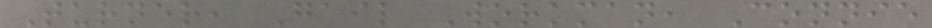Turner, Gail Workman, Connie
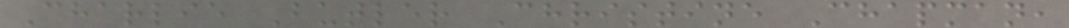Charlie Butler Christine Chapman,
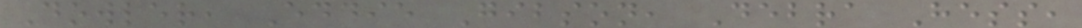Dowler, Eddie Gibson, Debra Hess,
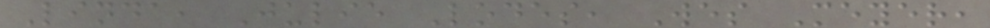Linda, Julie Lodes, Wes Meyer,
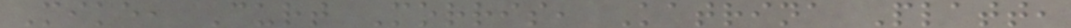Mike, Curt Morris, Katrina Platt,
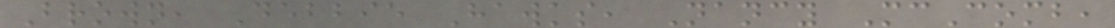Brown, Debbie Hawks, Nancy McComb,
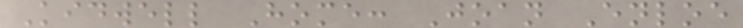Kidwell Home: Joan Enloe
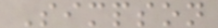Simpson
